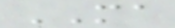MA
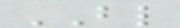BL
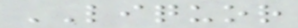LIQUOR
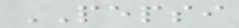PEPSI
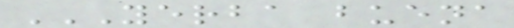YERBA BUENA
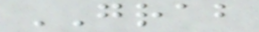GRAB
